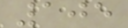105
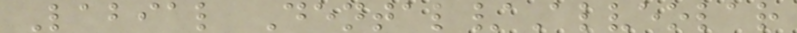Labial Dental/Alveolar
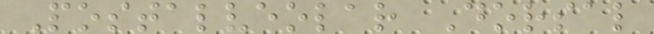Postalveolar Dorsal
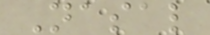Nasal
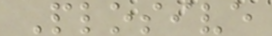Plosive
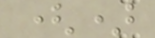()
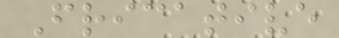Fricative
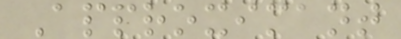Approximant
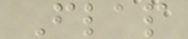Flap
